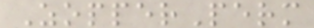ZopperPerm
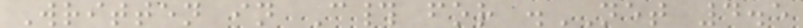Written in C# for .NET 4.5
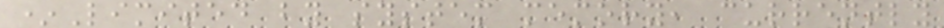*Limited by system memory, currently
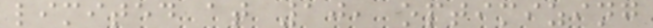limited at 10, optimizing
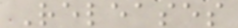Releases
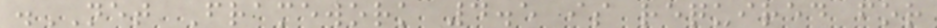.NET Framework 4.5 is required for
